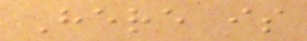Here is
